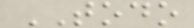TODO
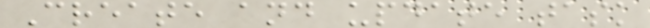Create and update task
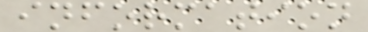information
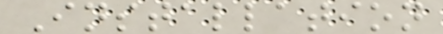Installation
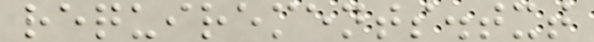requirements.txt
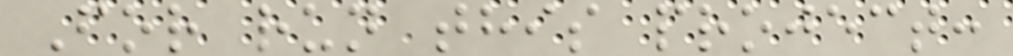For run this project:
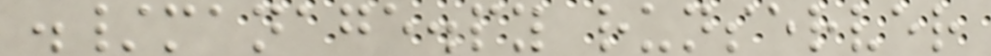./manage.py runserver
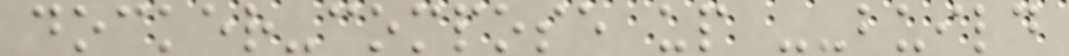docker-compose up --build
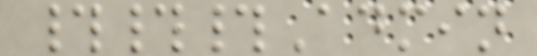###Admin
